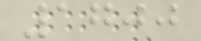1700
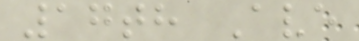17th Ave
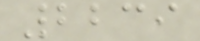2239
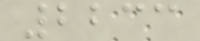2233
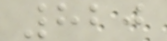820
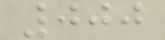000
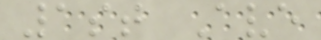1st Ave
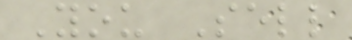You Sell
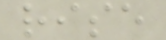rise
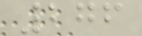276
